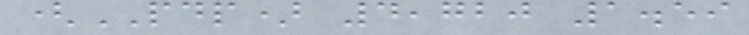(PDP) 4,720 1.59
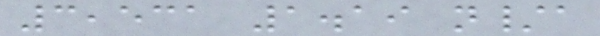3,531 1.19 n/a
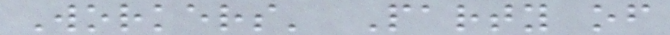Workers' Party of
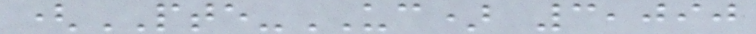(PTE-UC) 3,090
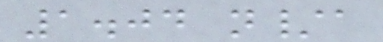1.04 n/a
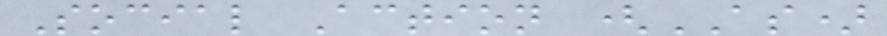Social Action (AS)
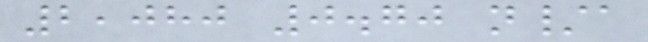2,080 0.70 n/a
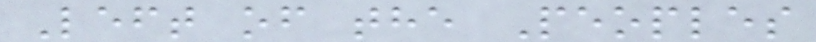Left of the Peoples
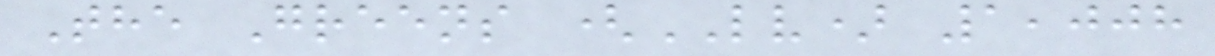The Greens (LV) 1,008
